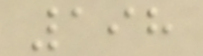198
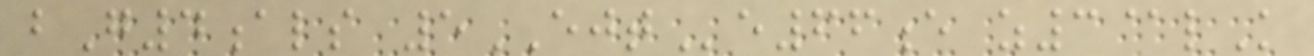bG4als 5EJTe66e z3@lK
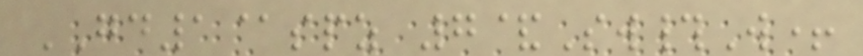GD1@spz 7&Sw#W+
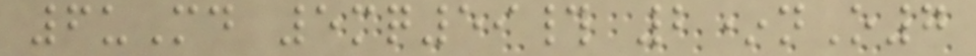6uMd 5mq59# 2*nO7
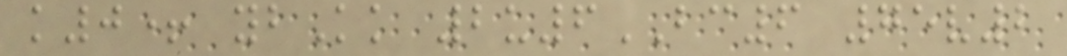k0+ ybKk 2u6BC6 75v2
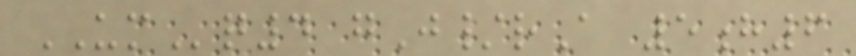UMq4 gJ/rA 5h6
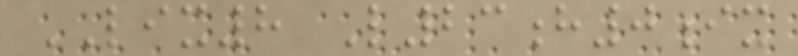LIX8 L23h0ix
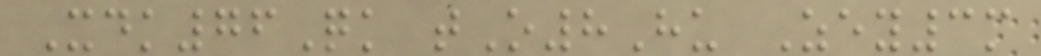Xdk76Qk tO8Hu Zey3m
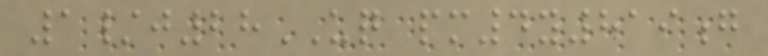1/j28UQ pm4y819g
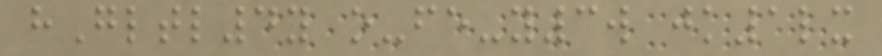hGltl4y o-fe-y3w jk1lx
